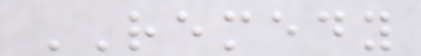REMEDY
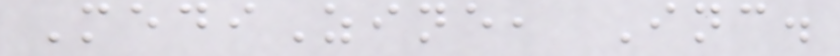MediZine, Inc.
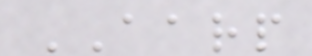AARP
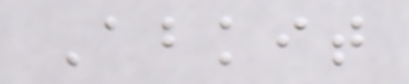Abkit
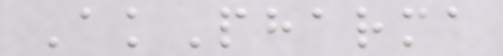AkPharma
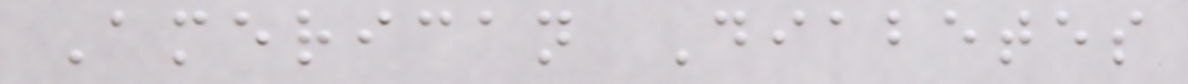American Diabetes
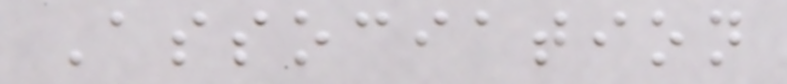Association
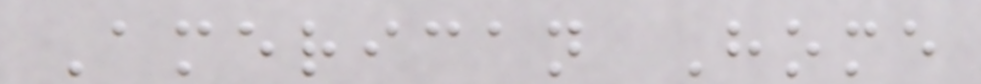American Home
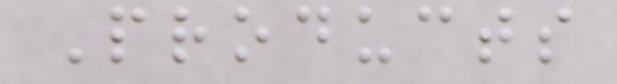Products
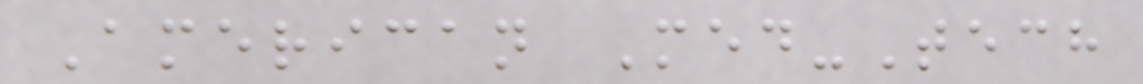American Med-Tech
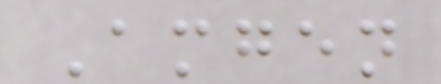Amgen
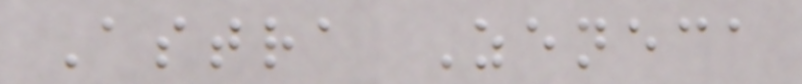Astra Zeneca
